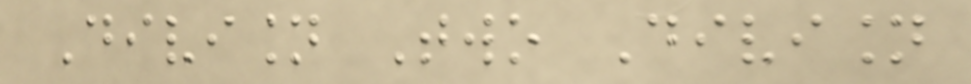Division Two Division
